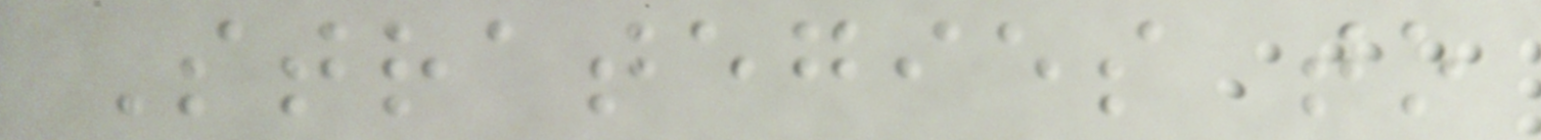Strategies to
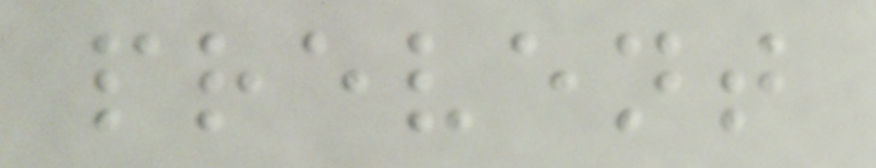prevent
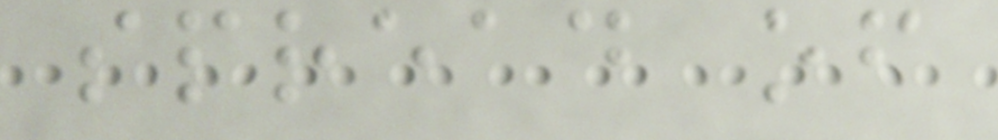spread of
